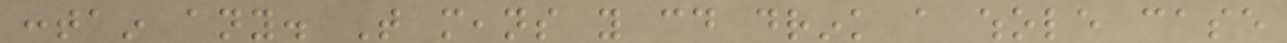contain any. That means you could drink a whole case
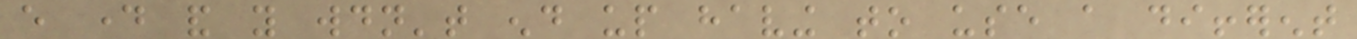every day and you wouldn't end up having to use a different
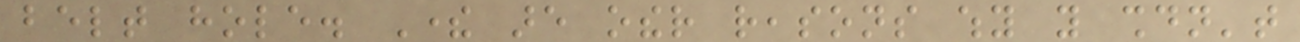belt hole. There are other reasons why you shouldn't
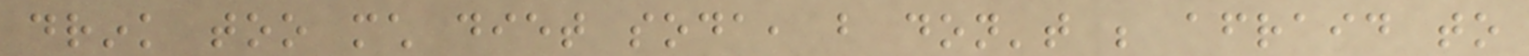drink too much diet soda, but don't be afraid to
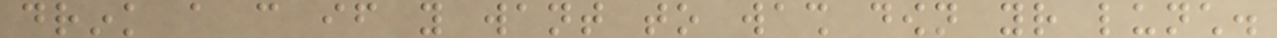drink a can if you want to wash down your lunch.
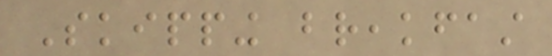Skipping breakfast
